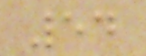54
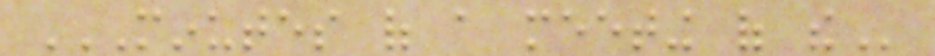MINUTES OF A MEETING OF THE
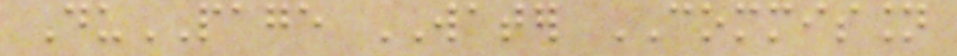DuPAGE WATER COMMISSION
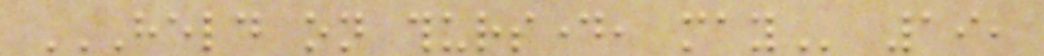HELD ON THURSDAY, MAY 19,
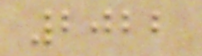2022
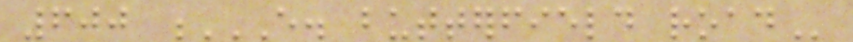600 E. BUTTERFIELD ROAD
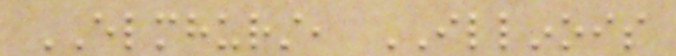ELMHURST, ILLINOIS
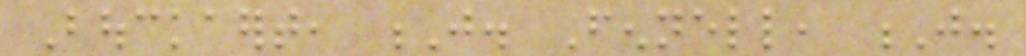Bouckaert, J. Fennell, J.
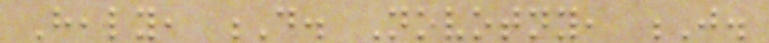Healy, D. Novotny, J.
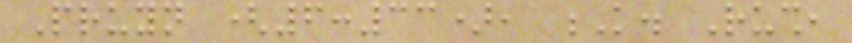Pruyn (6:33), K. Rush,
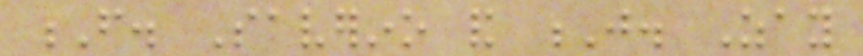F. Saverino and J. Zay
